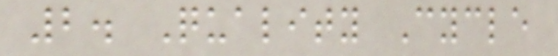2. Quality Cycle
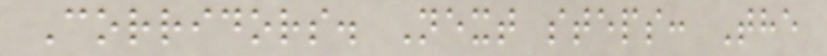Corridors. Next steps: The
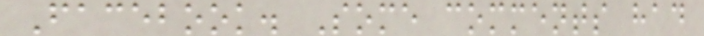Facebook. Some comments had
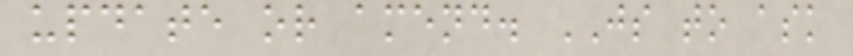update or amend. JS to ask
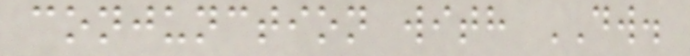conjunction with DW.
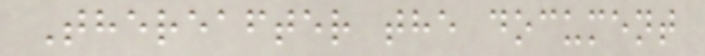Thereafter the document
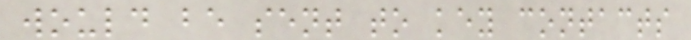would be sent to key contacts
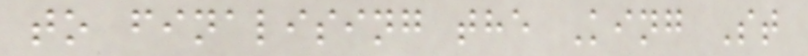to finalising the King St
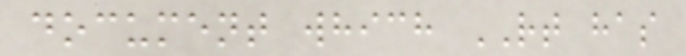document which RT has
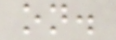on.
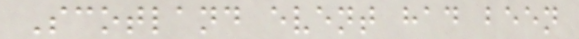Scotland event had been
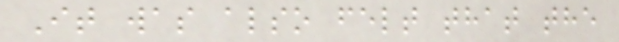It was also felt that the
